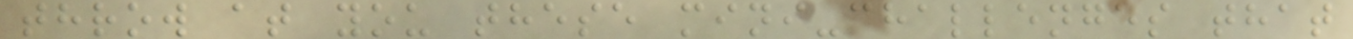throw at you these mini-challenges that
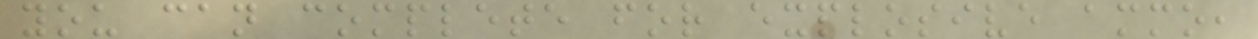you can complete for explosive ammo,
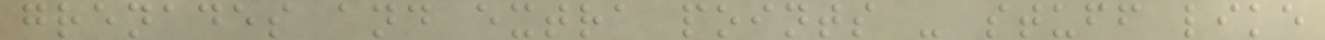grenades and extra points - stuff like
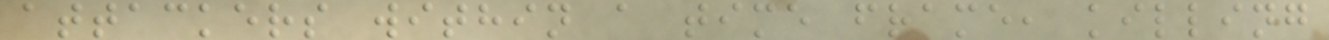attackers within a time frame, killing
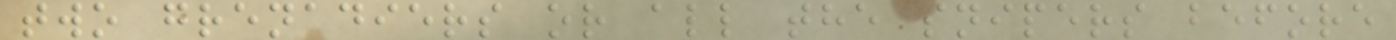two grenadiers or all the snipers before
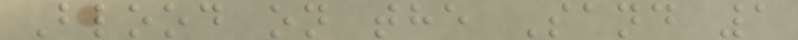Blood on the Sand 1
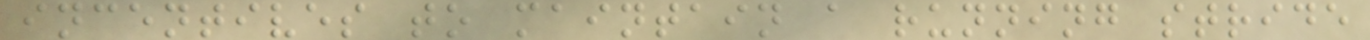incentives to maintain a running stride
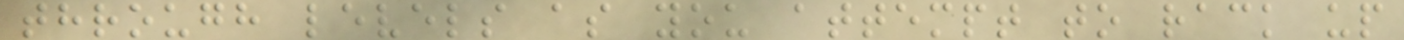through levels as you attempt to rack up
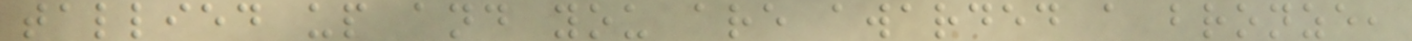tallied up and you are awarded a bronze,
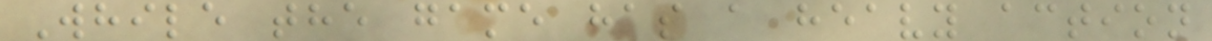While the game has a heavy action
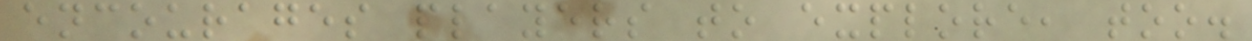encourages players to explore, too.
